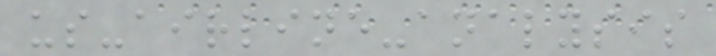us-airline-analysis
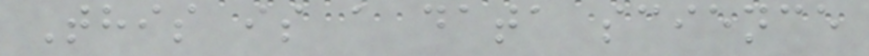This is a data science
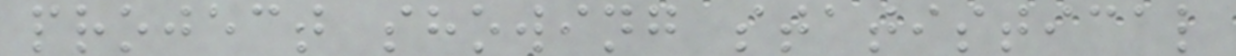project showing statistical
